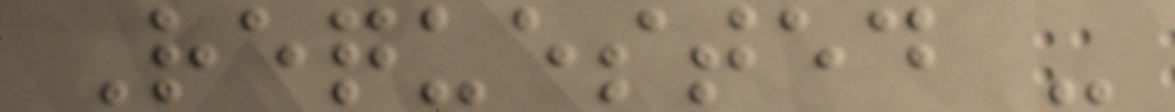Requested -
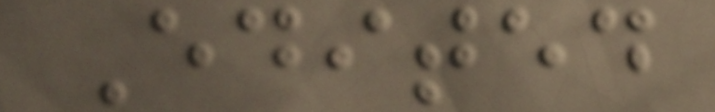Edited
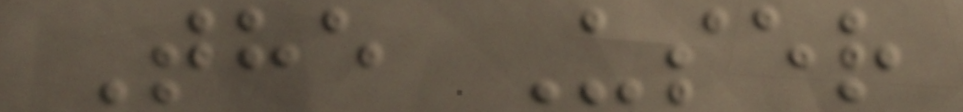The User
